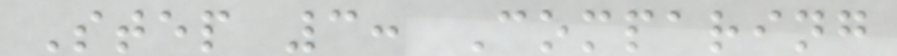Step 3: Comparing
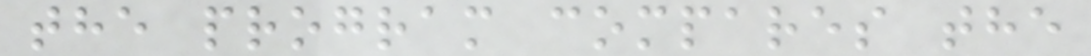the program compares the
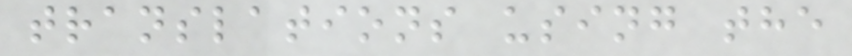translations using the
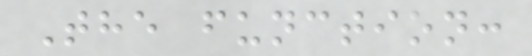The function:
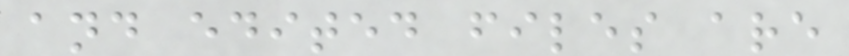and edited files are
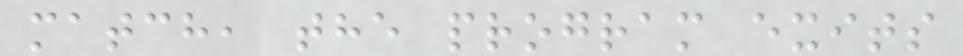match, the program exits
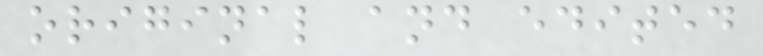original and edited
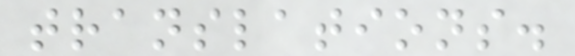translations.
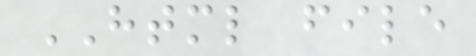HTML file
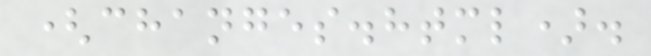(changes.html).
